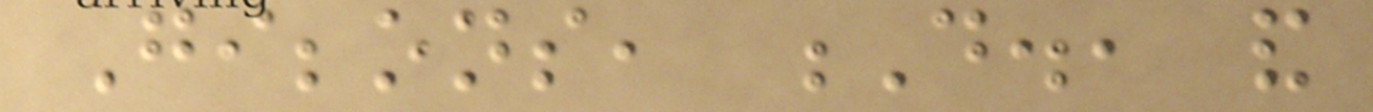Gibbons, D., and
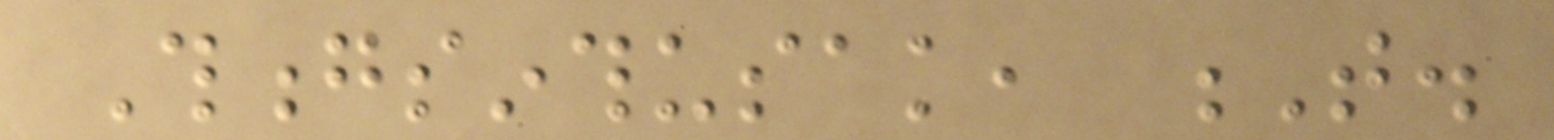Thongsinthusak, T.
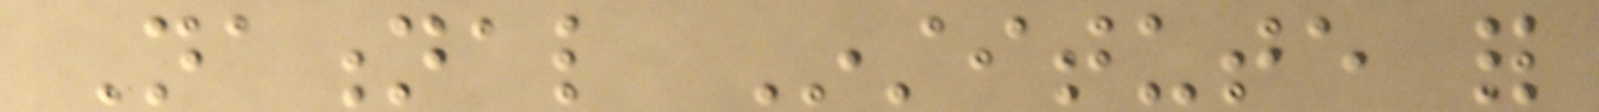National Institute for
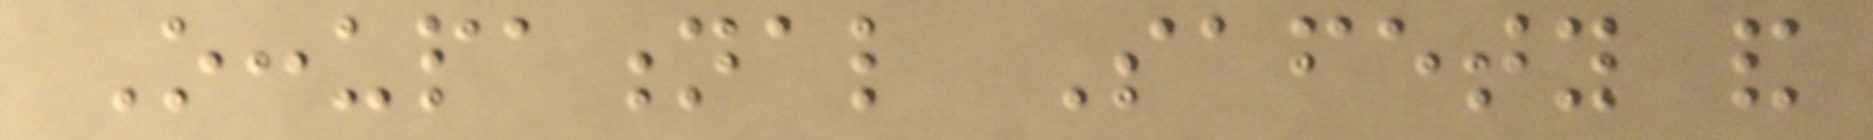Occupational Safety and
